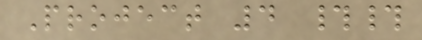Project 4 ##
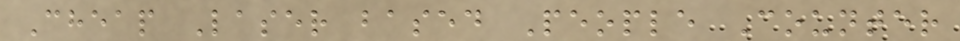Cheap Laser based People Counter
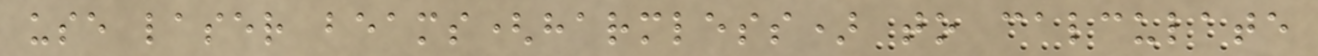use laser beams(harmless) to calculate
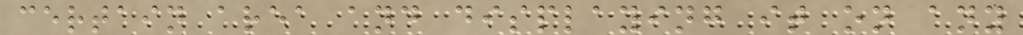certain area and displaying it on any
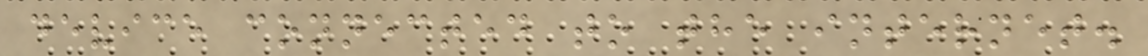device connected to the internet.
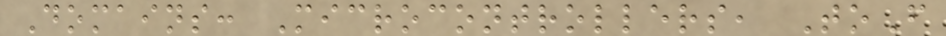Domains: Microcontrollers, ToF
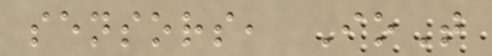sensors, IoT
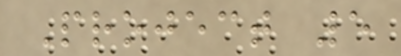Project 5
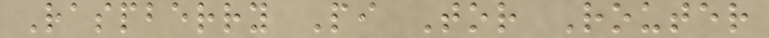Raspberry Pi Tor Router
